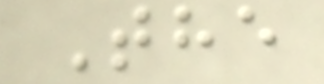The
